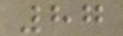87
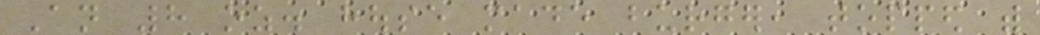An 8 oz. house made burger, topped with
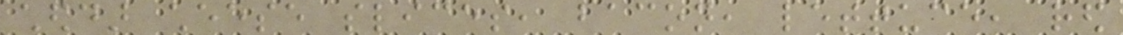cheddar cheese slices, bacon, lettuce, red
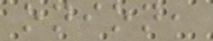onion,
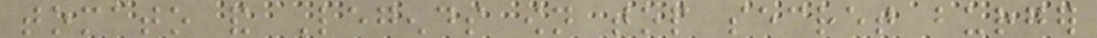tomato and Legends own top secret burger
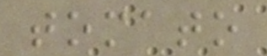tomato
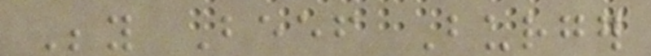Beyond Beef Burger
